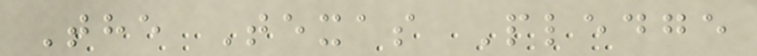The Texas Pledge
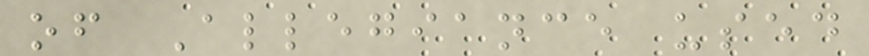of Allegiance used
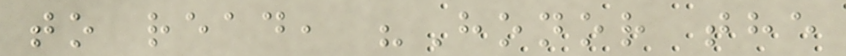to read, "Honor the
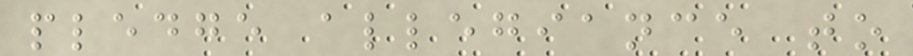pledge allegiance to
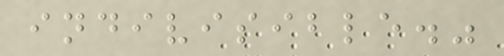indivisible."
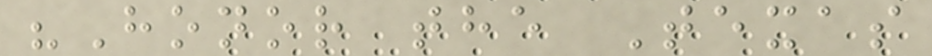"Honor the Texas
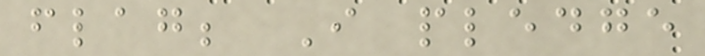flag; I pledge
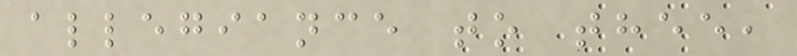allegiance to thee,
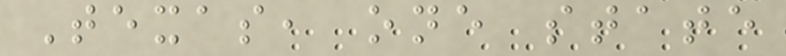Texas, one state
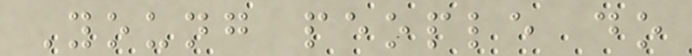Young people do
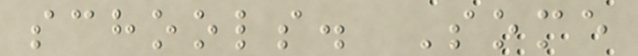schools. Some
